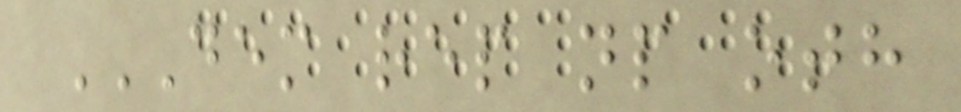DEM REP NP OTH
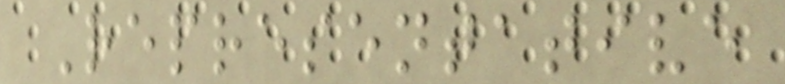Representative
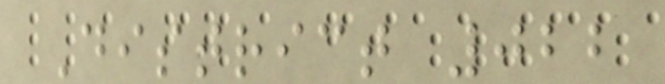District 022
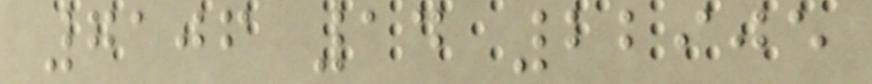7106 14 22905
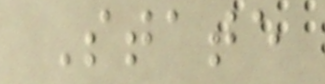State
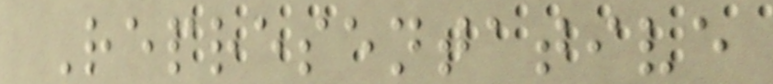Representative
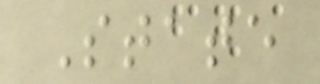State
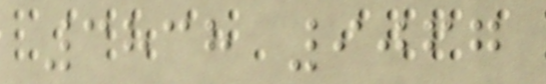3838 9067
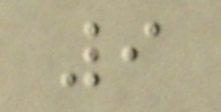9
